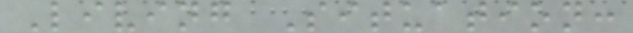Living Situation:
